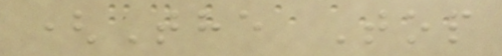(The Top
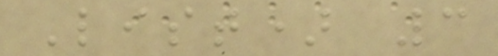List) 3
